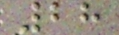28
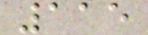115
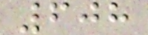608
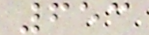653
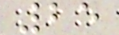25
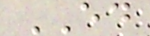ED
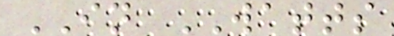IN WATTS
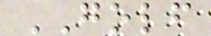GOLF
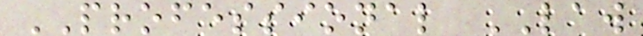PROFESSIONAL LAW
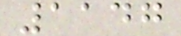1147
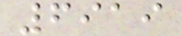6919
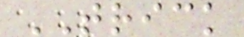TRICK
